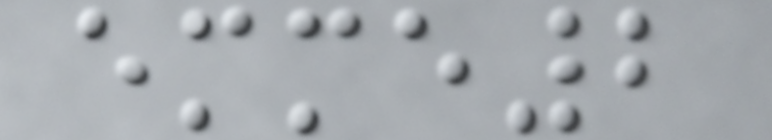emme2
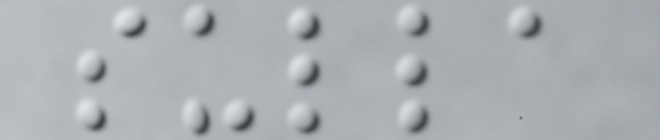sulla
